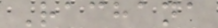Rachana
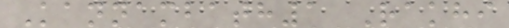Kannambath1 Rakhi
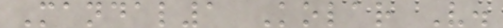Mandal1 Kolar V.
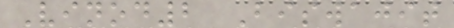Vinod2 Biswajit
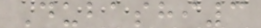Dubashi3
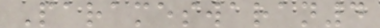Parameswaran4
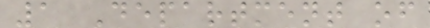1 Department of
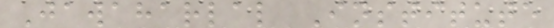Jawaharlal Institute
